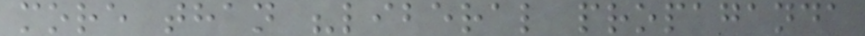more than "liberal propaganda
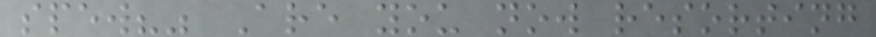spew?" Are you now resorting
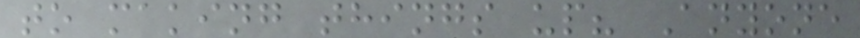to making things up? Anyone
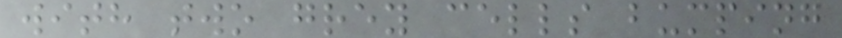with two grey cells bumping
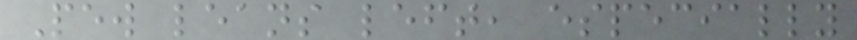Pew leans left, especially
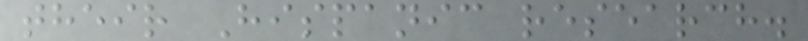their Hispanic research.
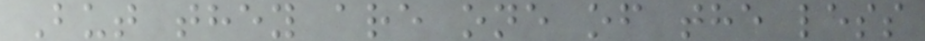But they are one of the less
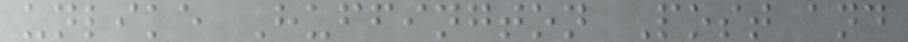unlike Huffington Post and
